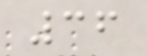36
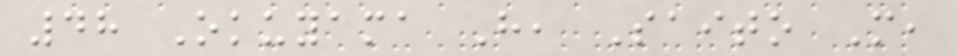48 Okuyama H, Saito M,
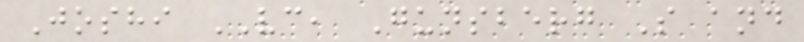Joshi VC, Gunsberg S and
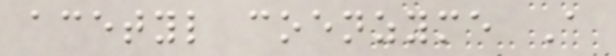acetyl coenzyme A
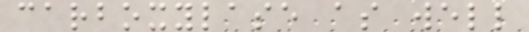carboxylase as well
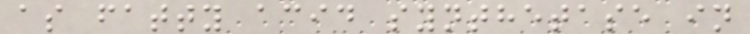as fatty acid synthetase in
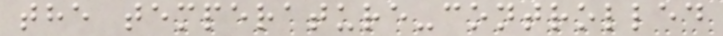the temperature-controlled
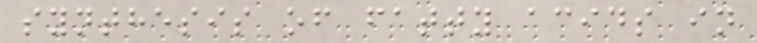synthesis of fatty acids in
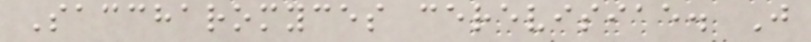Saccharomyces cerevisiae. J
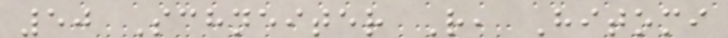50 Schneiter R, Hitomi
